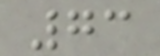73
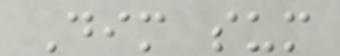Dim sum
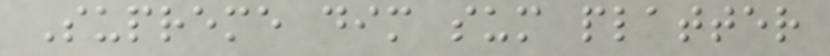Supreme dim sum platter
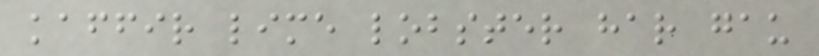kaffir lime lobster har gau
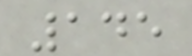145
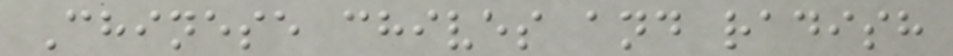Chinese chives and radish
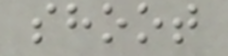shoot
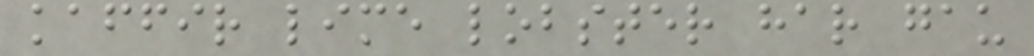kaffir lime lobster har gau
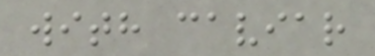with caviar
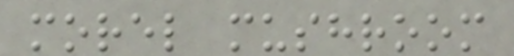morel mushroom
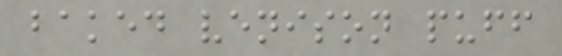baked venison puff
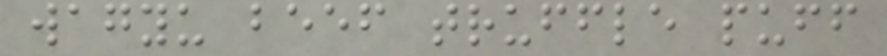wagyu beef truffle puff
